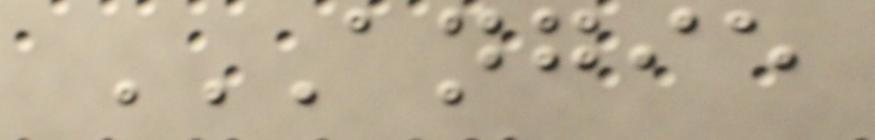ANGIE
